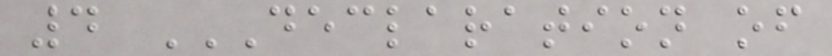4 DECLARATION OF
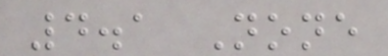4.1 None
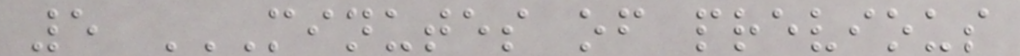5 MINUTES OF PREVIOUS
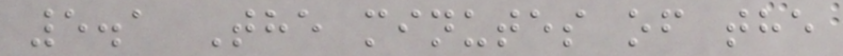5.1 The minutes of the
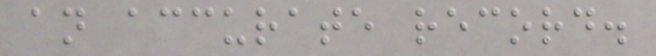an accurate record.
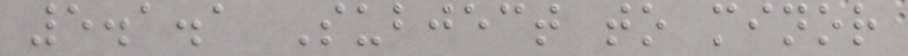5.1.1 Subject to minor
